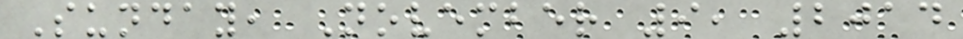Sunday, November 9, 2014
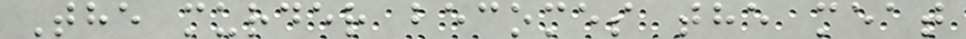The murder becomes the meat
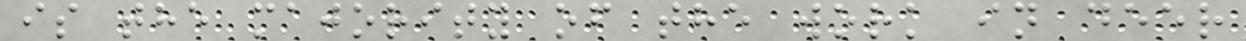is the majority of the work in deer
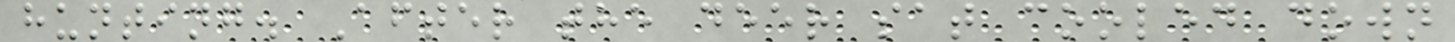hunting. After the deer sat cooled down
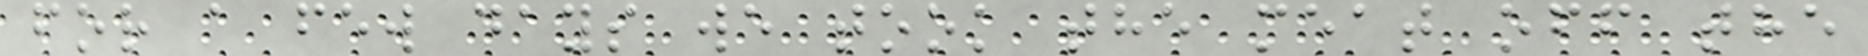for a few days we took the meat off the
